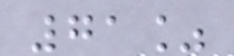71%
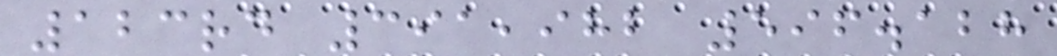123rd 391,982 596.128
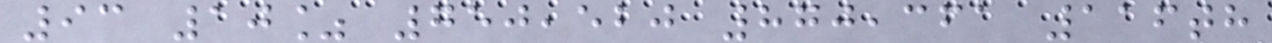93 10% 750,520 870,361 116th
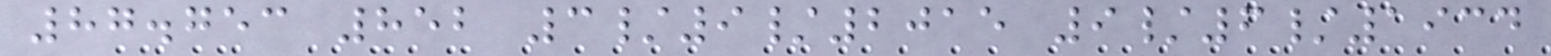87.753 852 3/9/2015 9/6/1934
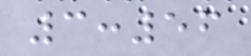3:56
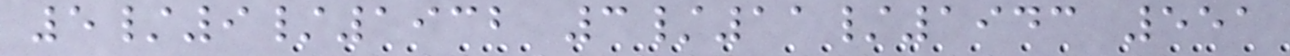5/9/1932 3/11/1943 551
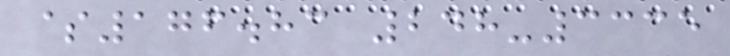$176.83 248-3335
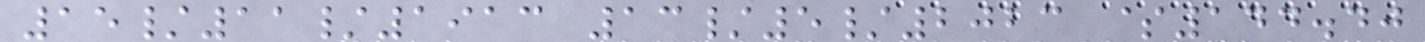15/11/1913 13/5/2023 $144.40
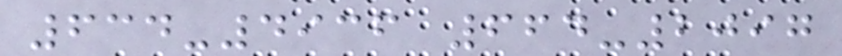634-4936 664-2097
